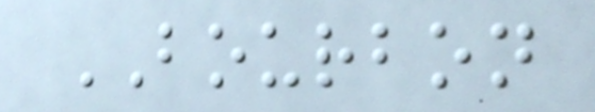BOURBON
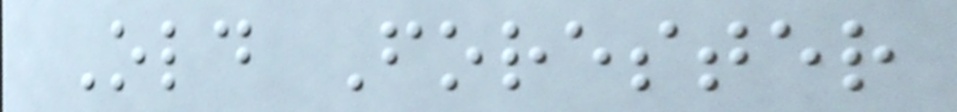Old Forester
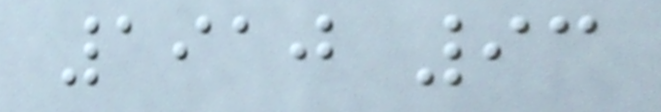1910 93
